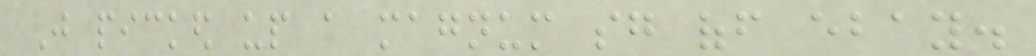Just picked up a magnum sg off ebay.
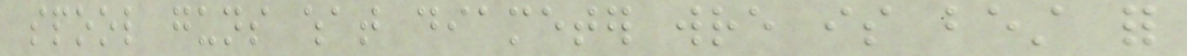spool guns what diameter wre is best for
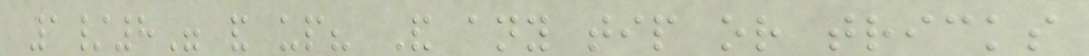1/8" and up? And any tip or tricks
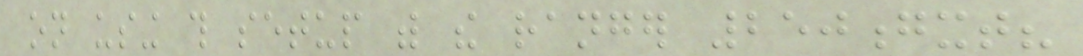on using this setup with the ranger 250gxt?
